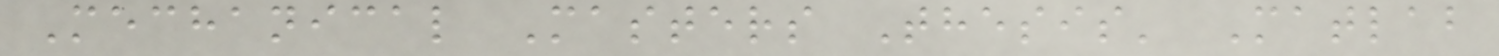Mechanical Masters Thesis' Matlab
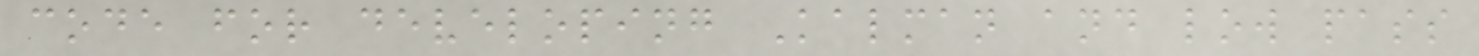code for developing Kalman and low pass
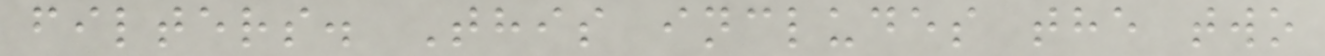filters. This includes the two
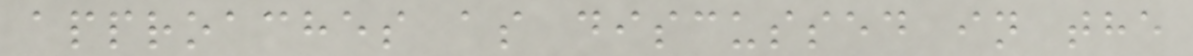approaches as discussed in the
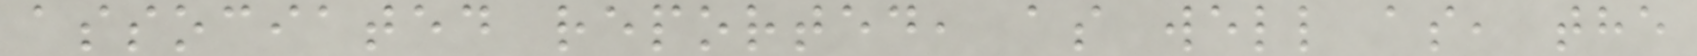associated reported, as well as, the
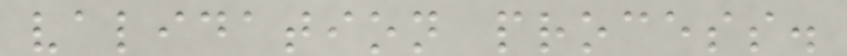validation process.
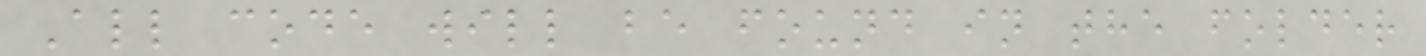All code will be found in the folder
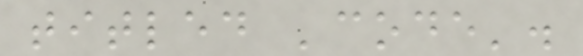titled 'code'.
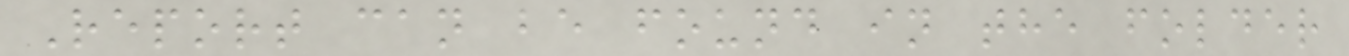Report can be found in the folder
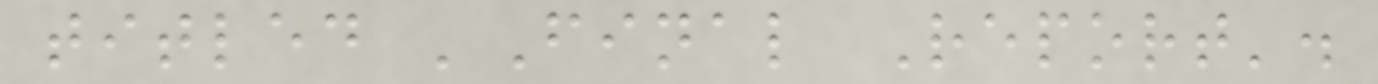titled 'Final Report'.
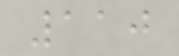110
